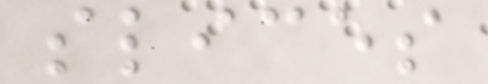slices
